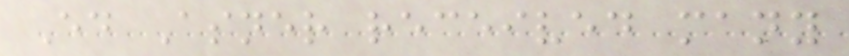Ed Asner received many
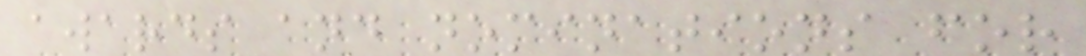awards and nominations for
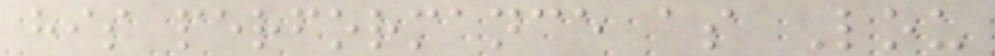his performance as Lou
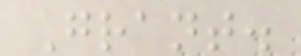Grant.
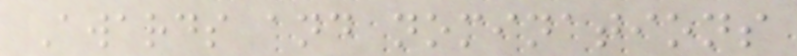Awards and nominations
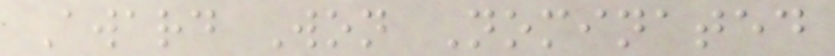Award Won Nominated
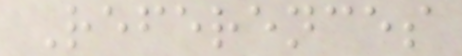References
